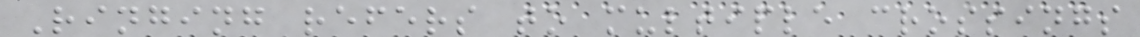Ringing refers to multiple crossings
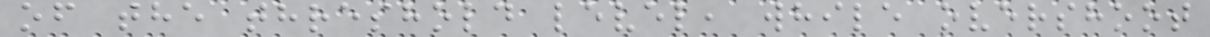of the threshold level, while overshoot
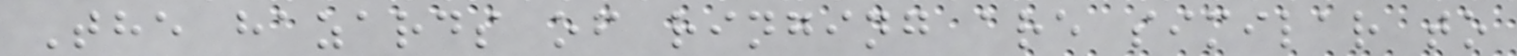The hazards of ringing are similar to
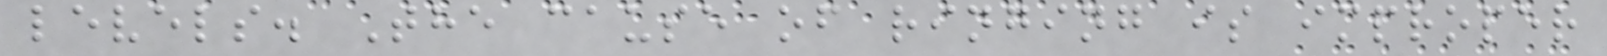levels. The cause of ringing is improper
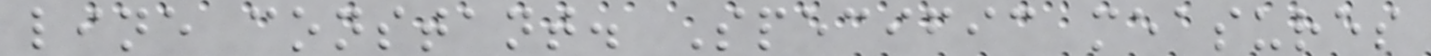line constant. Specific measures
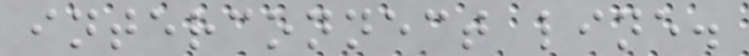interconnect line.
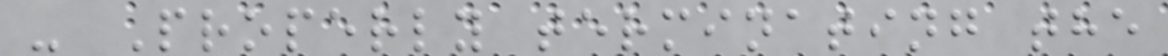- Properly terminating the
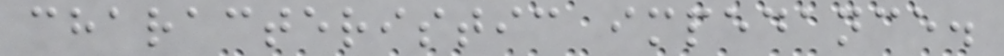characteristic impedance.
